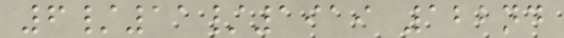6/11/1919 122nd
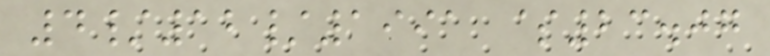4/12/1991 $23.07
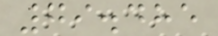79.485
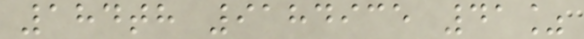184th 9184935 41%
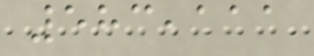583,111
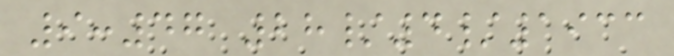9:47 28/4/1933
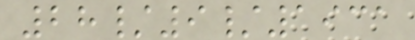28/9/1931
